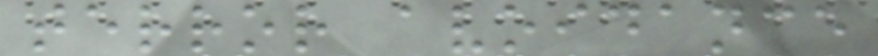terror avoidance
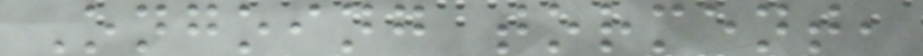Ongoing torment,
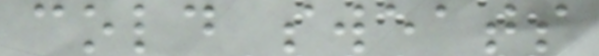cold sweats
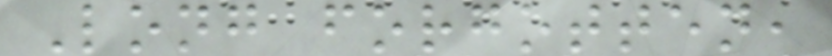Long forgotten,
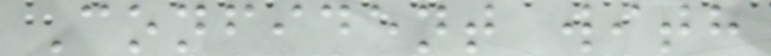Confident with
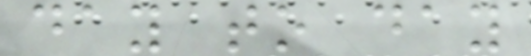day to day
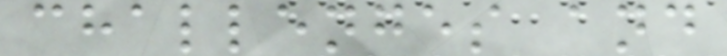challenges and
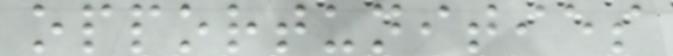opportunities
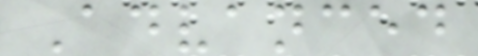Advanced
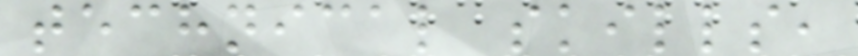technical skills,
